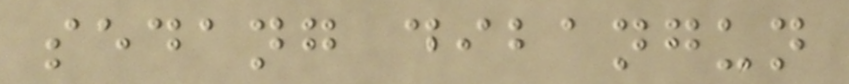sedang dibangun
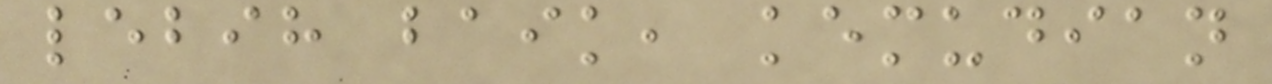lebih baik, kemudian
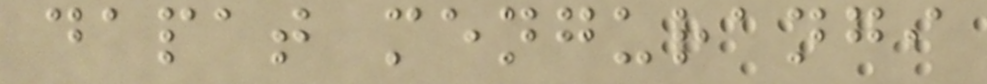dapat mengurangi
